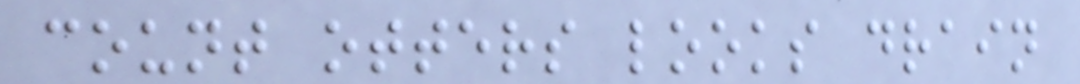count otters looks drain
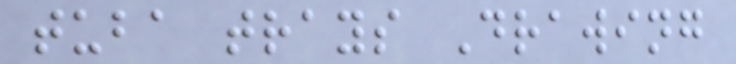tuba trays Drawing
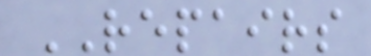REPAIRS
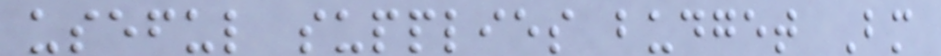useful supplies budget Bm
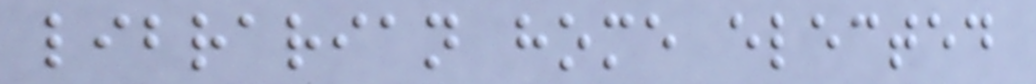librarian home elected
